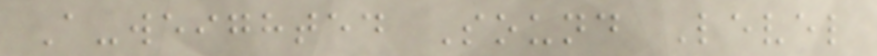A-weighted Sound Level
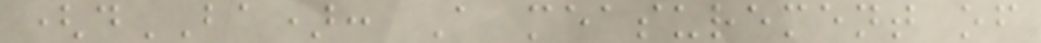(dBA): A measurement of
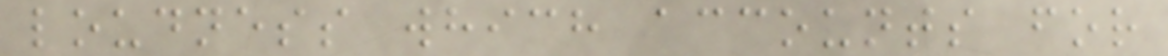loudness which accounts for
